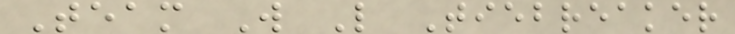Team W L Tiebreaker
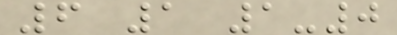6 1 1-0
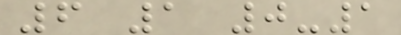6 1 0-1
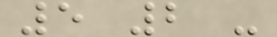5 2 -
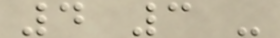4 3 -
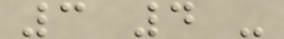3 4 -
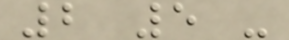2 5 -
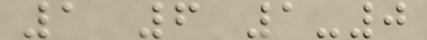1 6 1-0
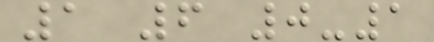1 6 0-1
